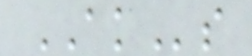AKs
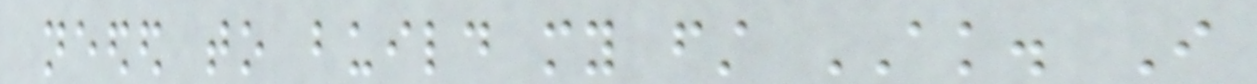needed to build my first AK. I
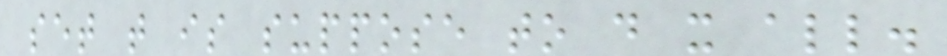set that is suppose to do it all.
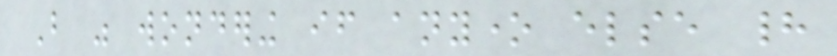But was wondering if anyone else had
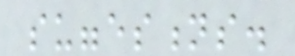suggestions.
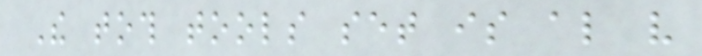The toth tools set is also very
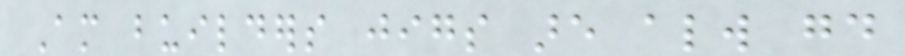Am builders jigs are always good
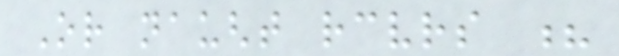Or naught receivers ?
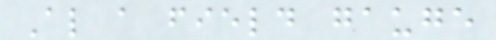Also a field gauge
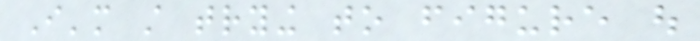I'm still trying to figure out
